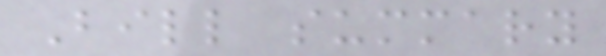Bill summary
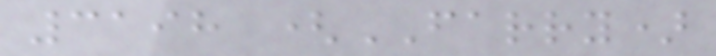3198 (FARRY)
